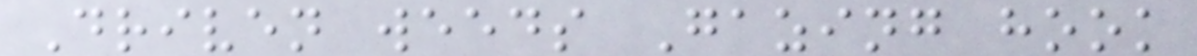Driven weeds Gazing hook
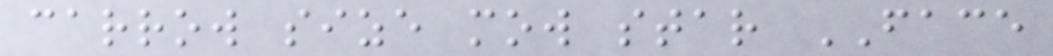carrow size mow star FACE
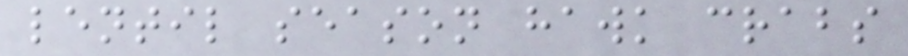lentil season hawk crabs
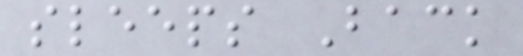sleeps Back
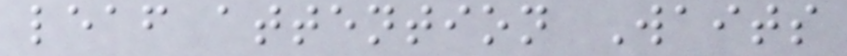leaf attention Waits
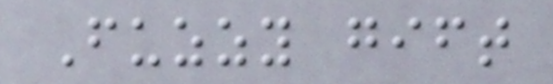Fuzzy gift
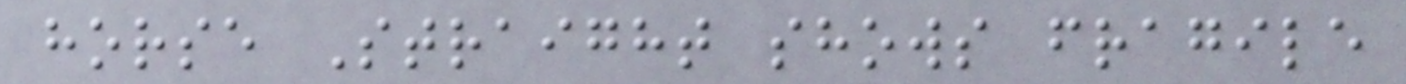horse Straight shows fragile
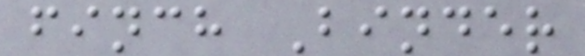finch Binder
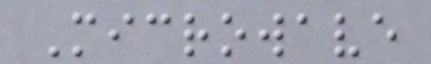Microwave
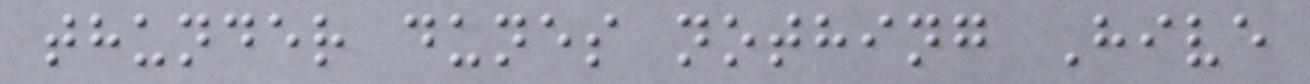thunder dunes nothing Hive
